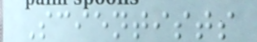Scientists
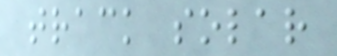track solar
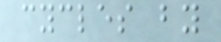cycles by
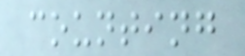counting
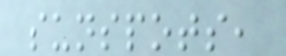sunspots,
